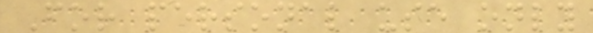For personal use only
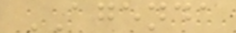AGENDA
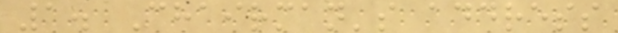1. Chairman's address
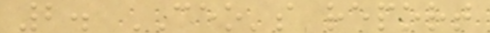2. CEO's report
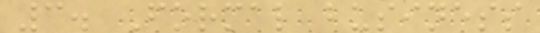3. Formal business
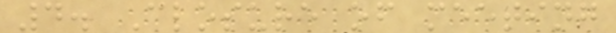4. Closure of meeting
